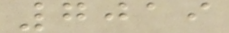7019
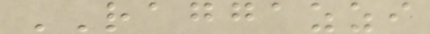RAGGAZZI
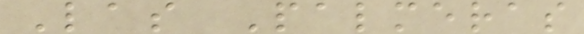Las Palmeras
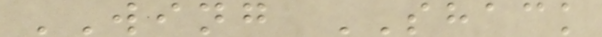WING SHACK
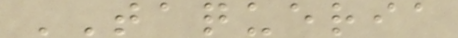TAQUERIA
